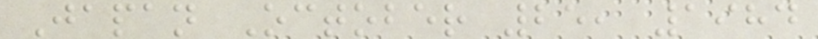Japan October 25, 1984
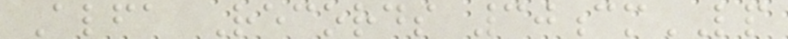Alfa Records 30cmLP
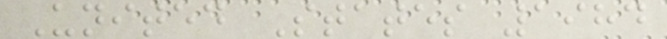United States 1984
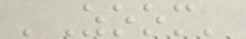'Zoom'
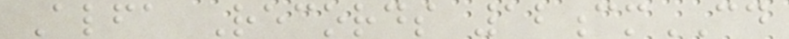Alfa Records 12cmCD
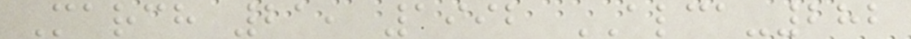March 21, 1992 ALCA-282
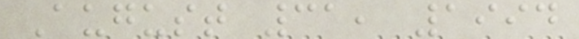August 31, 1994
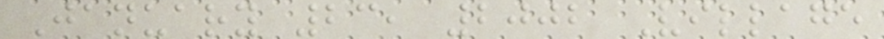January 23, 2002 Village
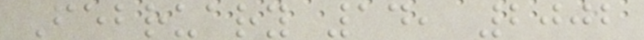February 14, 2002
